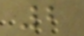2
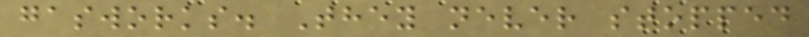gasworks. They never stopped
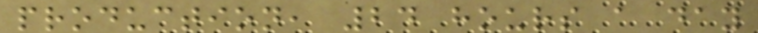production, 24 hours a day
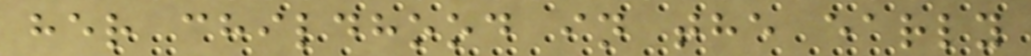her childhood in the early
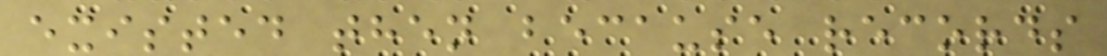existed then because records
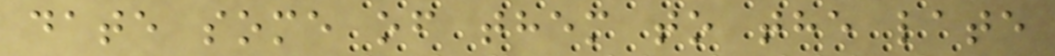date some of them to the late
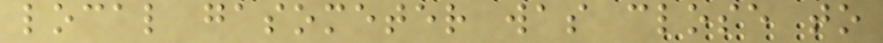local gasometer was close to
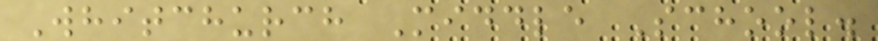Whitchurch Middle School.
